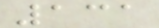131
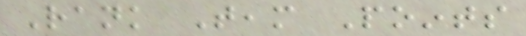Rank Team Points
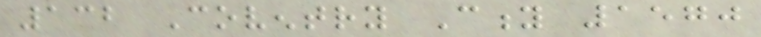132 Coventry City 1570
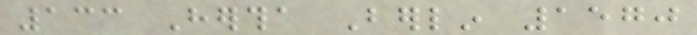133 Hertha Berlin 1570
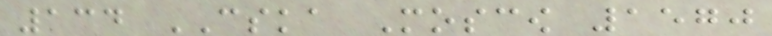134 CSKA Moscow 1570
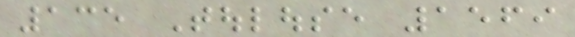135 Toulouse 1569
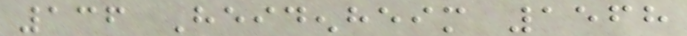136 Heidenheim 1568
